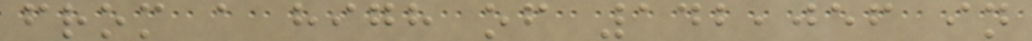from a high of 142,056 in
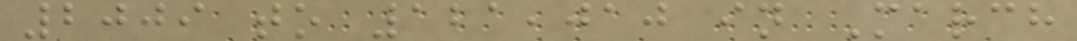2009 to 121,010 in March
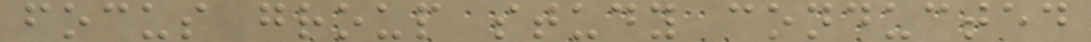focus group study conducted
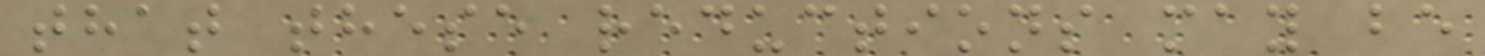that these reductions may be
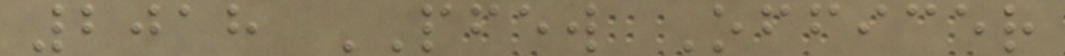2018 PFEW Officer
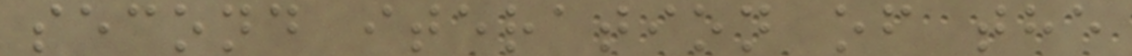second iteration of the
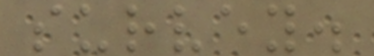survey.
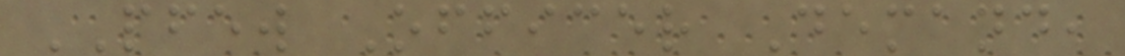PFEW Officer Demand,
